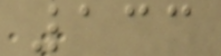133
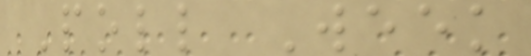Poll Week
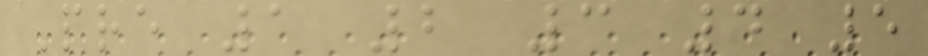Pre 1 2 3 4 5
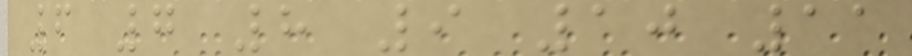6 7 8 9 10 11
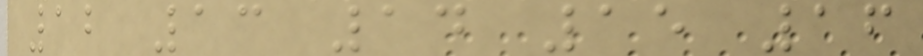12 13 14 15 16
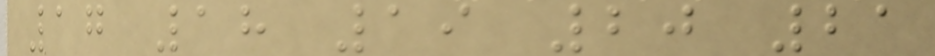17 18 19 20 21
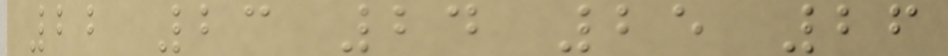22 23 24 25 26
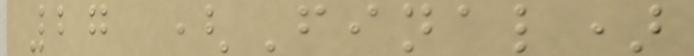27 (Final)
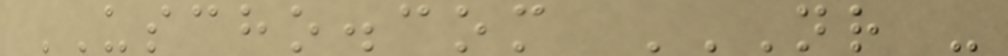USCHO.com NR -
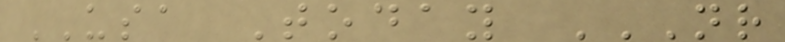USA Today NR
